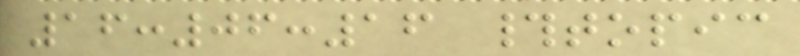16:06:16 #topic
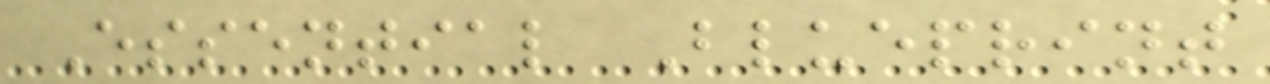Essential Blueprint
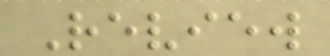Review
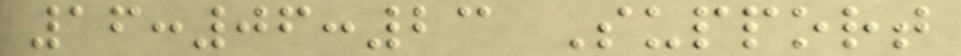16:06:23 Support
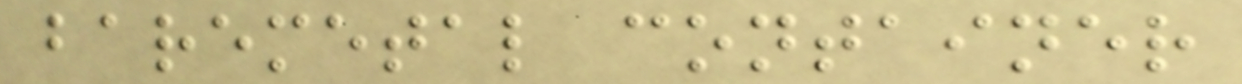baremetal container
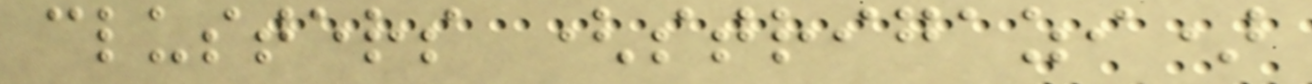clusters (strigazi)
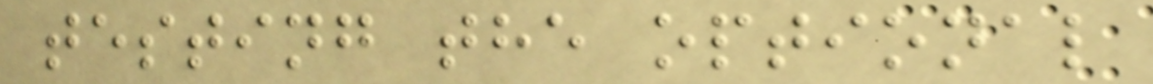testing the optional
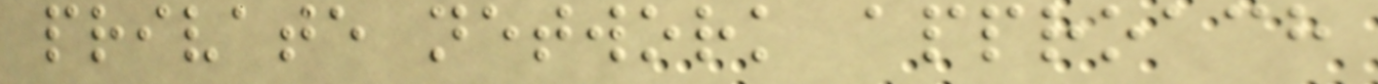private network approach
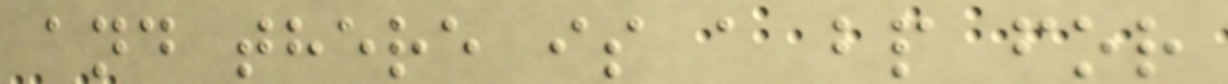and there is a bp for
